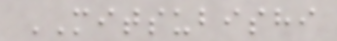MITSUBISHI
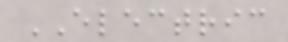ELECTRIC
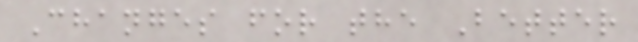Changes for the Better
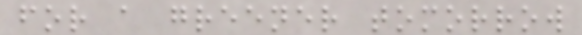for a greener tomorrow
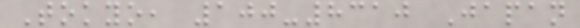Tokyo, 100-8310 Japan
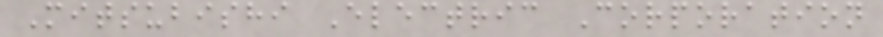Mitsubishi Electric Corporation
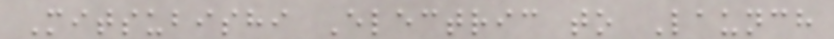Mitsubishi Electric to Launch
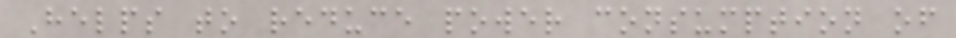Helps to reduce power consumption of
